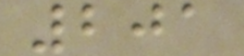201
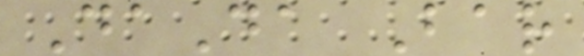DaDa Bar
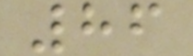86
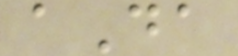aDa
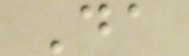Da
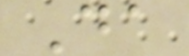Da
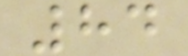84
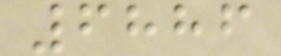6886
